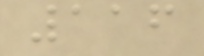116
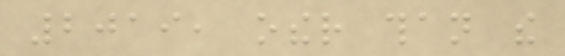2019, other than the
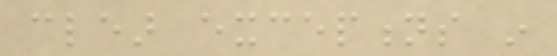clear exceptions in
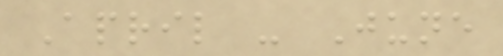April - June
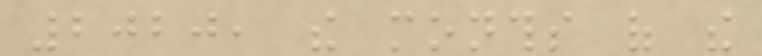2020, the months of the
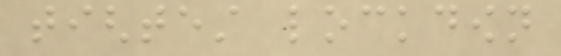tightest lockdown
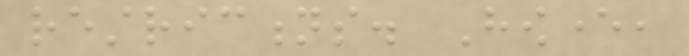restrictions. However,
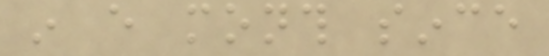in every month since
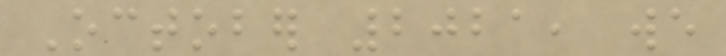October 2021, we
